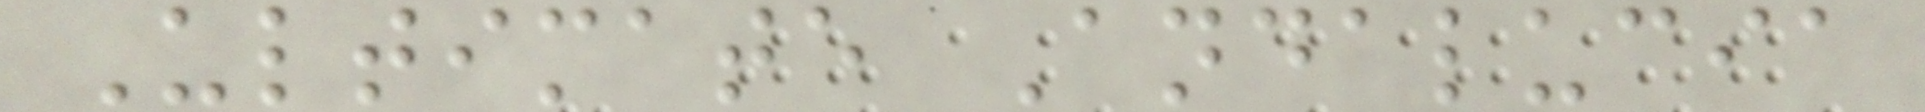Ultimate Andalucia
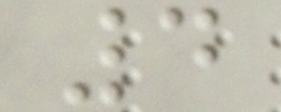4
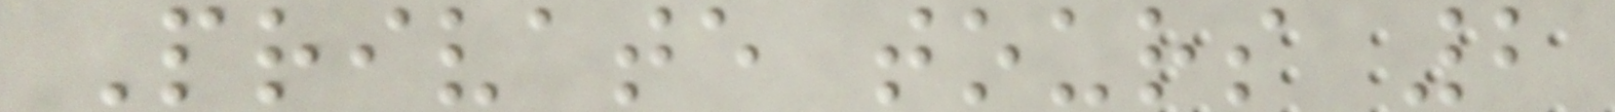Private tours 2
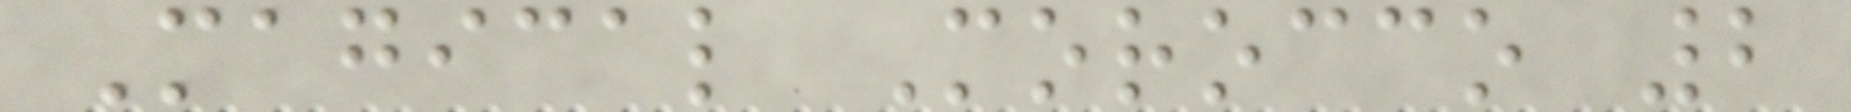Magical Morocco 2
